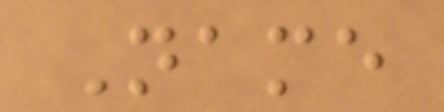Name
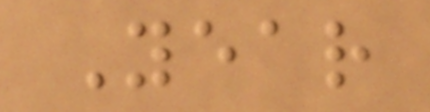Year
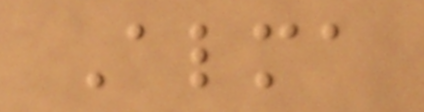Alma
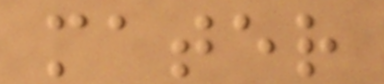mater
